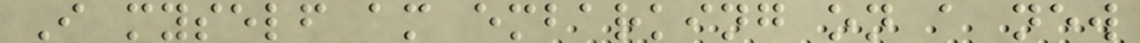I myself am embarking on a new
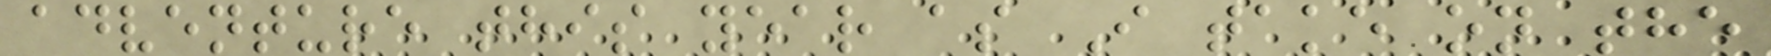adventure this year as I take on the
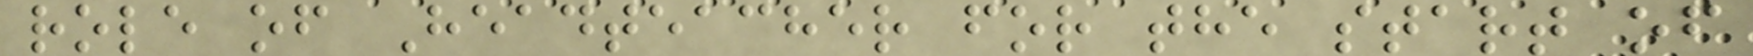role of Headteacher for the start of
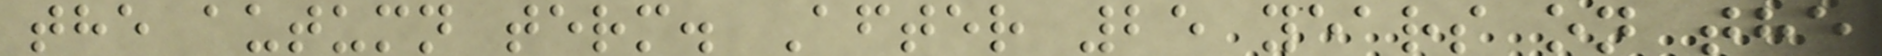the autumn term. After 25 years on the
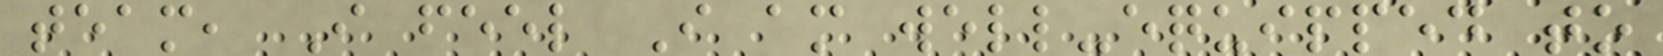team, I feel I am well-equipped to
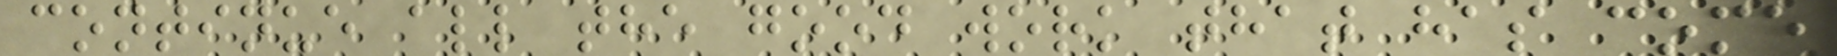continue all the good work that has come
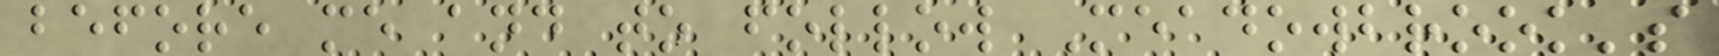before me and to follow Meadowbrook's
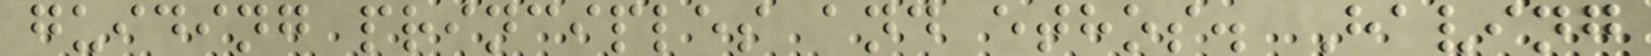guiding principles and ethos. Having
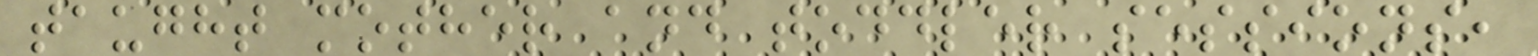taught mother and toddler sessions,
